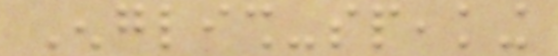English-speaking
